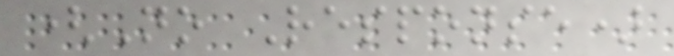(No Response)
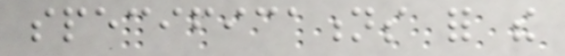specifications for the
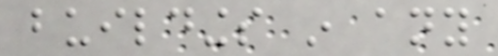buildings in any
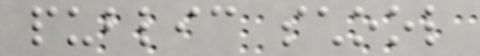public school
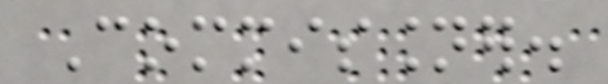Commissioner.
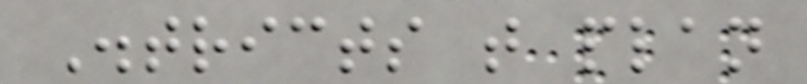Districts that plan
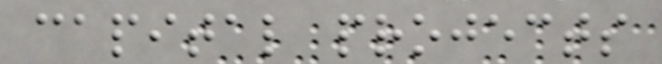capital projects
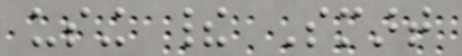using their Smart
